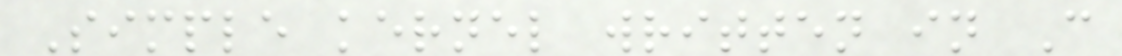Simple kernel written in C
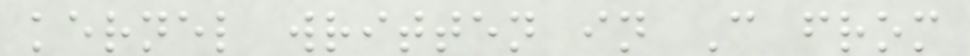kernel written in C from
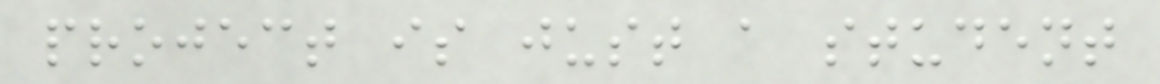project is just a student
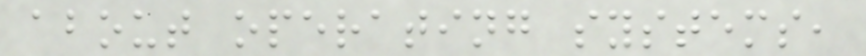about operating systems,
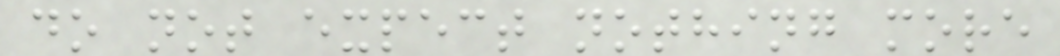do not expect nothing more
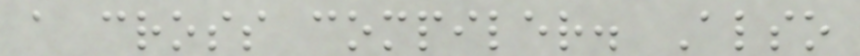a cross compiler. Also
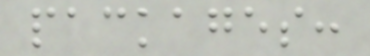packages:
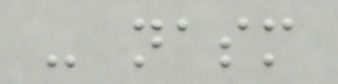- nasm
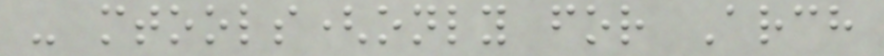- mtools(only for Arch
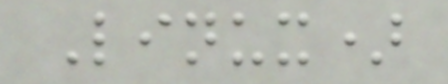Linux)
